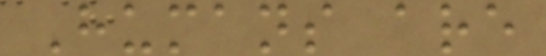Humans are
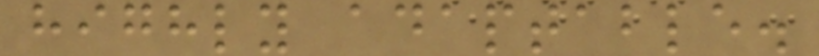highly adaptable.
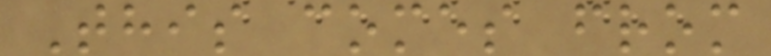This comes from
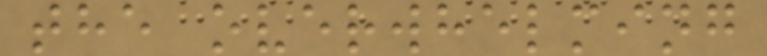the overwhelming
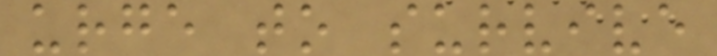urge to survive
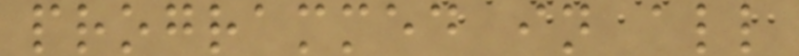programmed in all
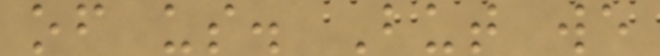of us. But we
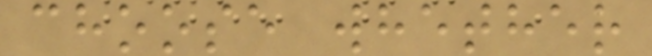choose whether
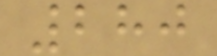280
